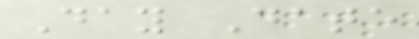Day Date
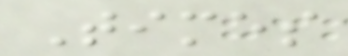Times
